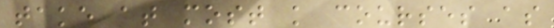take at most k courses as
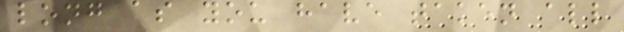long as you have taken all
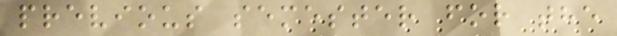previous semester for the
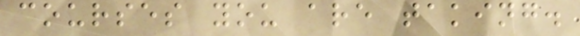courses you are taking.
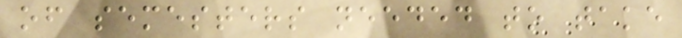of semesters needed to take
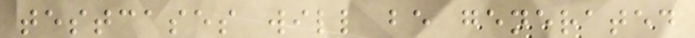testcases will be generated
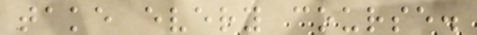take every course.
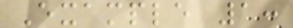Example 1:
